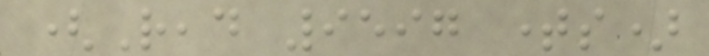(Read 9597 times)
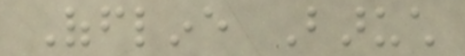Offline Baruch
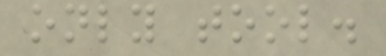only tool.
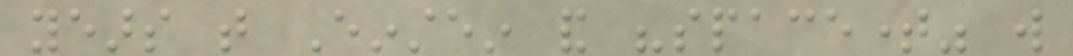years that Einstein and "spacetime" will
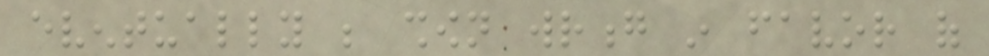eventually be shown wrong in favor of
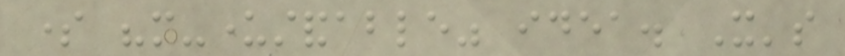some "more-understandable" idea. It's
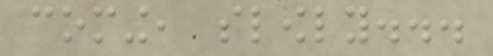coming, slowly...
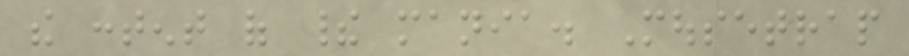the content of their mania. Mousetrap
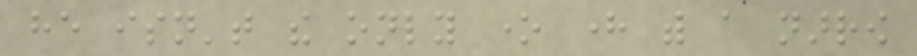he isn't the only one here with a narrow
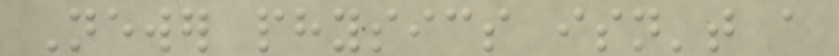Newer physics isn't a
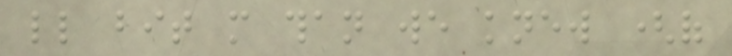little bit more than we knew (of
